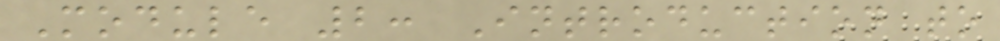Module 2: Introduction to
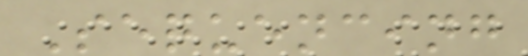Sequencing
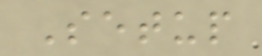Setup
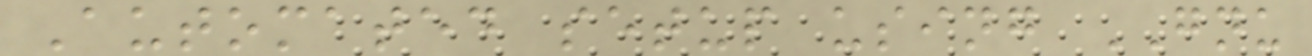Automated setup using GNU
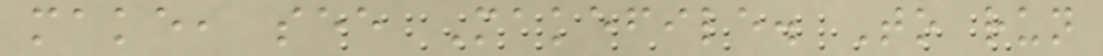make, see Makefile. To run
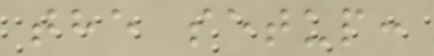the setup:
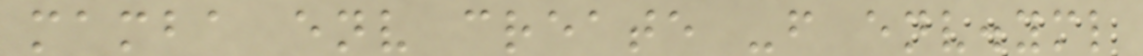mamba env create -f env.yml
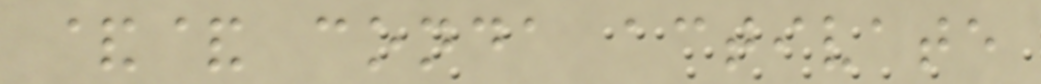&& conda activate
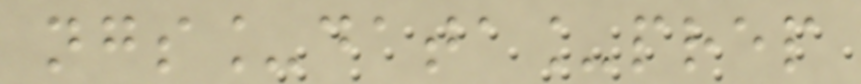ngs_data_prep
